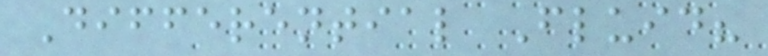Differential Fluid?
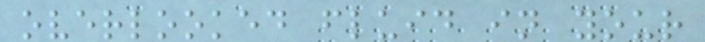overlooked fluid in your
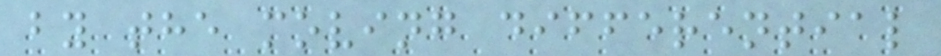by the moving differential
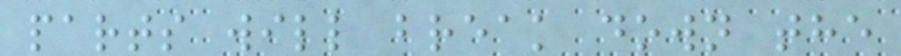parts will break down the
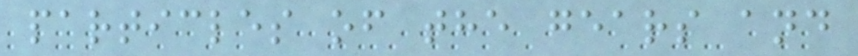particles of the gears and
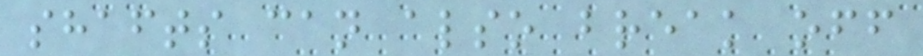shafts can also break off
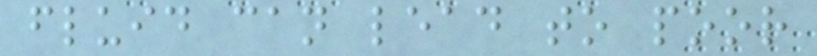fluid can lead to poor
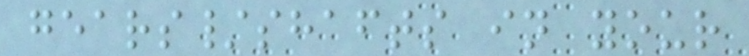gears/shafts in your
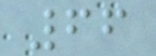66
